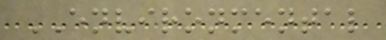ENVIRONMENTAL
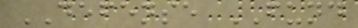DEFENSE FUND
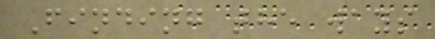Finding the ways
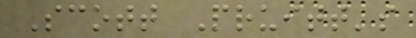Scott Pruitt's
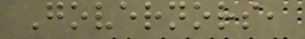Governors,
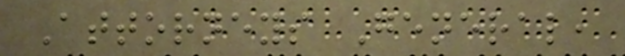Attorneys General,
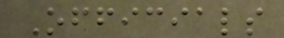Officials
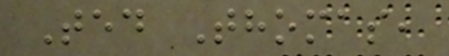Ted Thomas,
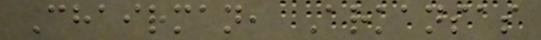Chairman, Arkansas
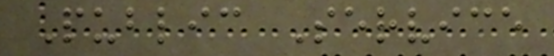Public Service
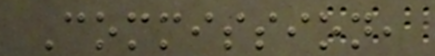Commission,
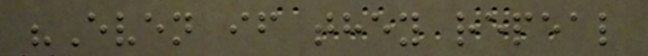"Even if they repeal
